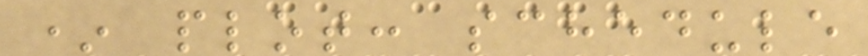* plot: schedule
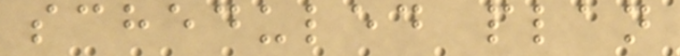scheduled plan
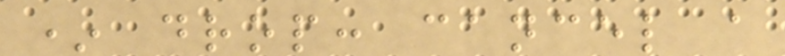* drop: cancel a
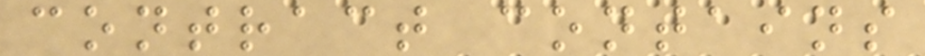contract contains
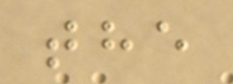the
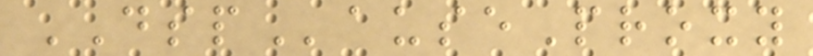DSPauseProxy
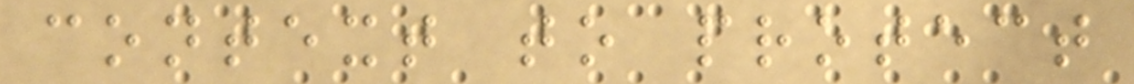context to protect
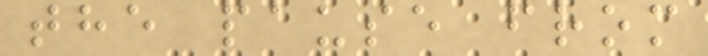the pause from
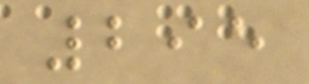295
